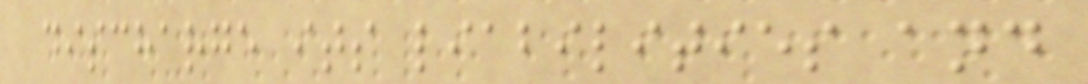discharge its liabilities and
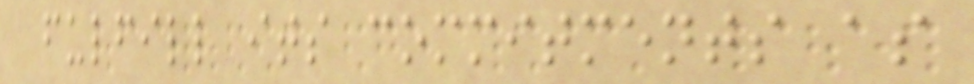fulfill its commitments as
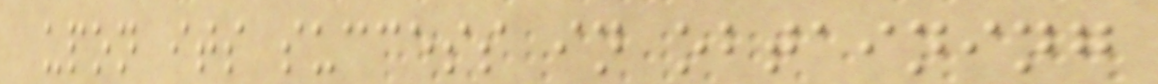upon its success in obtaining
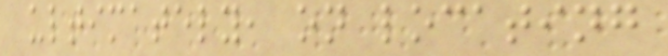ultimately, on locating
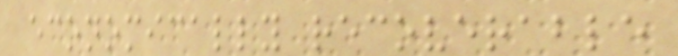economically recoverable
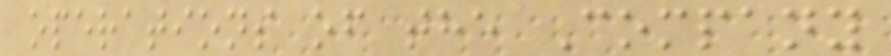operations of the Company
